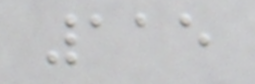115
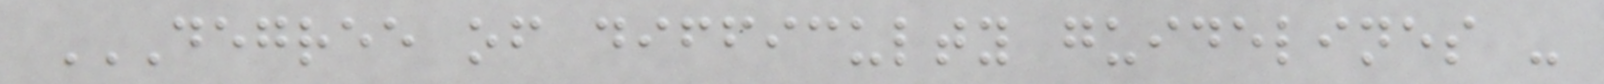DEGREE OF DIFFICULTY GUIDELINES -
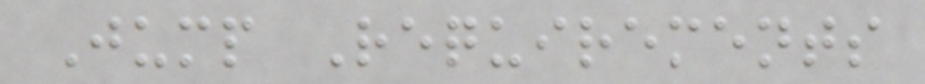Jump Requirements
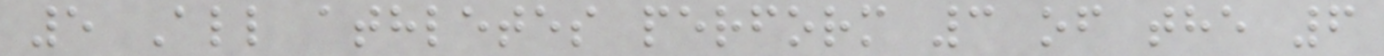5 All athletes perform 3 of the 6
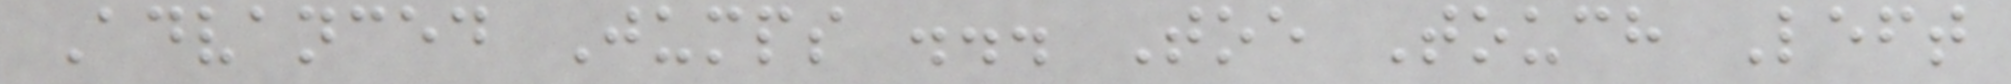Advanced Jumps ... Toe Touch Left
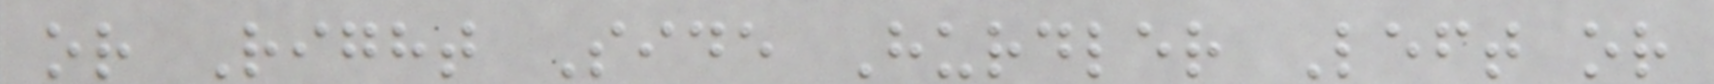or Right Side Hurdler Left or
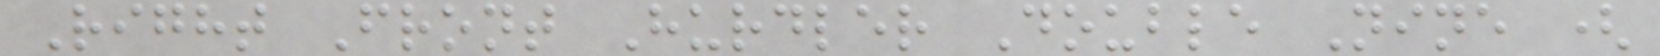Right Front Hurdler Double Nine (
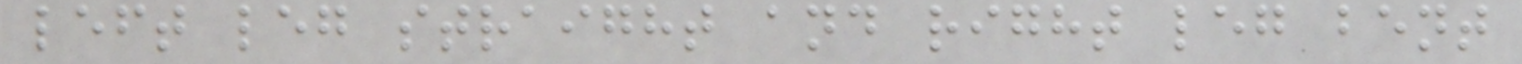left leg straight and right leg bent
